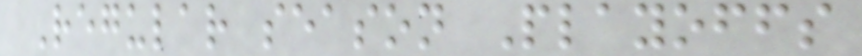Regular season Playoffs
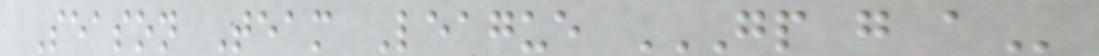Season Team League GP G A
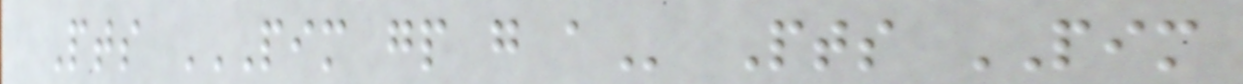Pts PIM GP G A Pts PIM
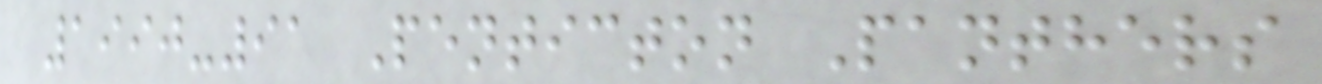1990-91 Penticton Panthers
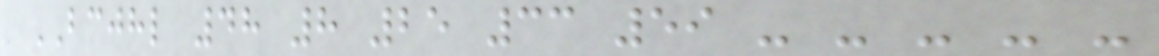BCJHL 48 8 25 33 59 - - - - -
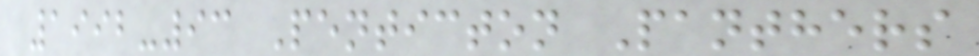1992-93 Penticton Panthers
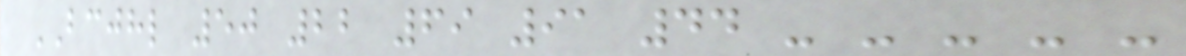BCJHL 50 22 69 91 44 - - - - -
